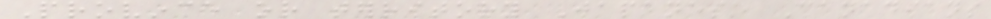Province or territory Japanese Canadians
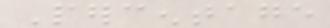Percentage
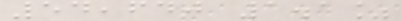54,640 1.1%
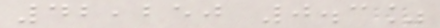42,250 0.3%
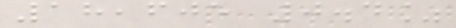18,605 0.4%
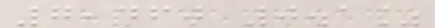7,460 0.1%
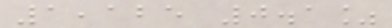1,125 0.1%
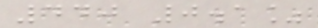440 0.1%
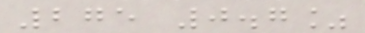275 0.7%
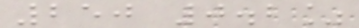250 0.2%
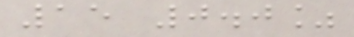15 0.0%
